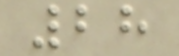28
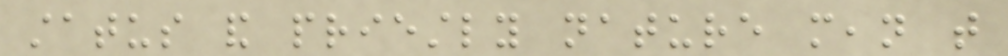status and priestly nature mean that
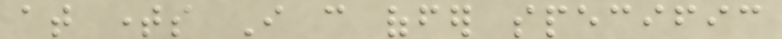at times I can offer specific
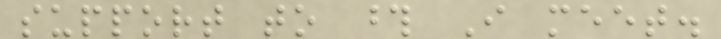support to those I meet.
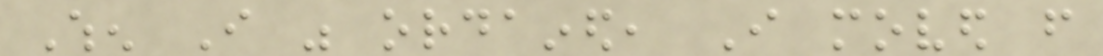When I was ordained, I moved from
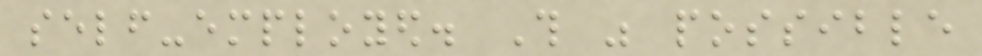self-employed. This was possible
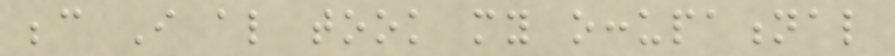because I also took my occupational
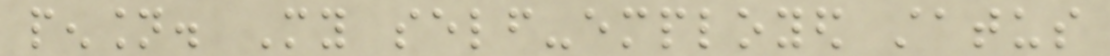pension. My self-employed status
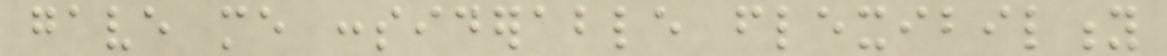gave me considerable flexibility
